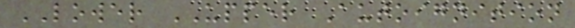LOWER UPPER Autoignition
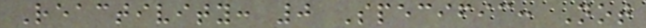Reactivity: 0 Specific: Not
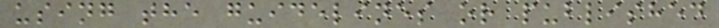using the guidelines or published
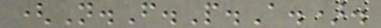(N.F.P.A.).
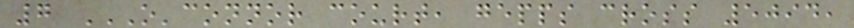7 O'CONNOR COURT, GEPPS CROSS 5094,
